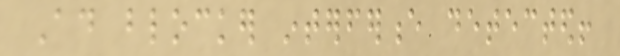Ad blocker interference detected!
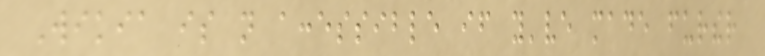Wikia is not accessible if you've made further
